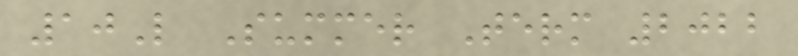10L Summer Term 2022
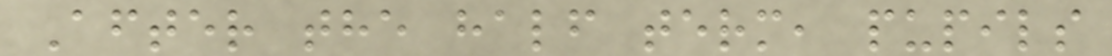After the half term, pupils
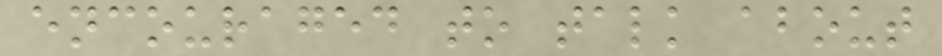encouraged to talk about
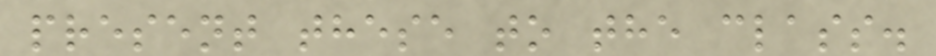present these to the class.
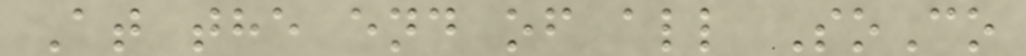At the end of all SoCo
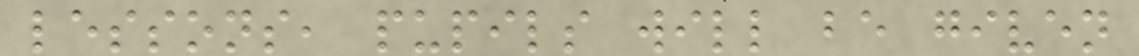lessons, pupils will be given
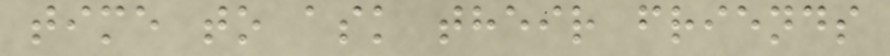time to ask their friends
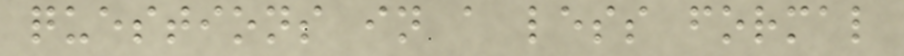questions in a less formal
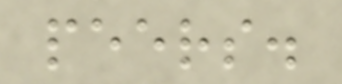peers.
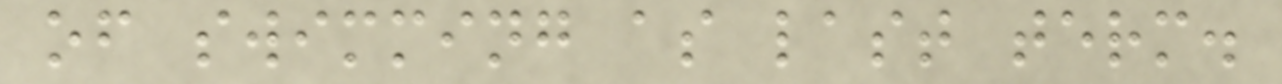of swimming as last term.
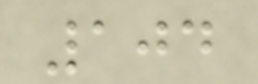104
